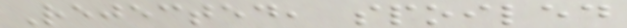Rejected, spoiled
